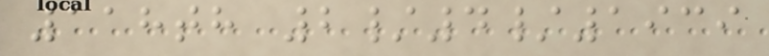118th 2/4/1939
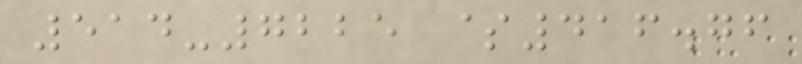514-7225 $416.76
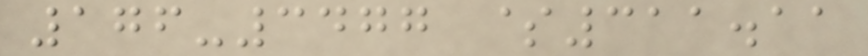176-3477 $311.11
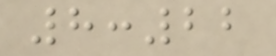8:22
